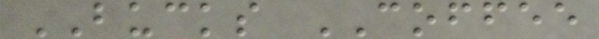BUCKS COFFEE
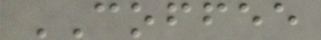COFFEE
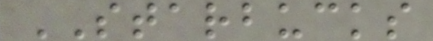STARBUCKS
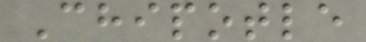Chipotle
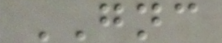GNC
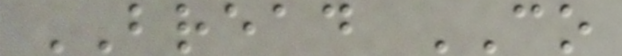BREAD CO
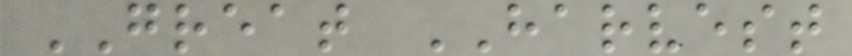GREAT HARVEST
